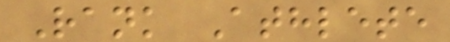Rank Athlete
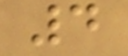4
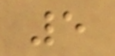5
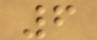6
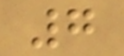7
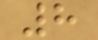8
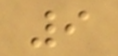9
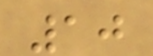10
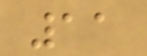11
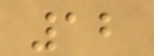12
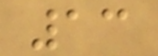13
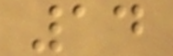14
